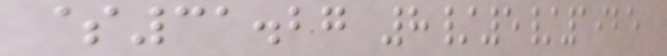$31.27 8/5/1925
